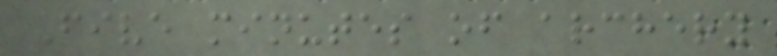Five minutes of archery
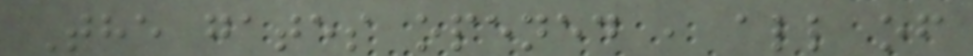The gates opened , all of
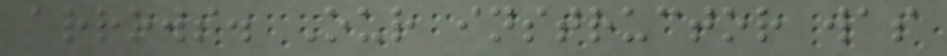arrows. Our instructor was
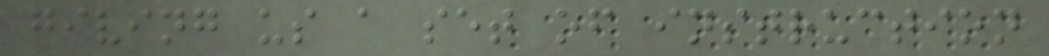giving us a set of instruction
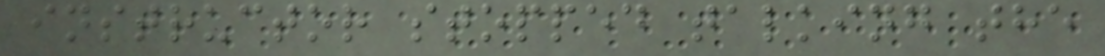instructor stopped talking the
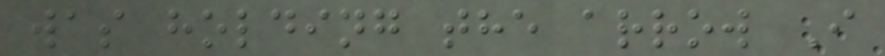was holding the arrow I
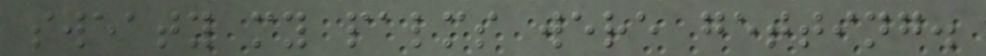sweaty my palms were getting.
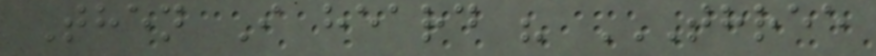Then I heard " THREE
